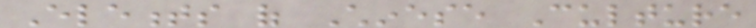Elements of Chinese Culture
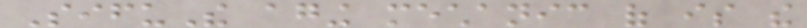SifuThe aging mechanic of is the
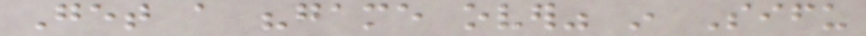Get a "game over" in Sifu
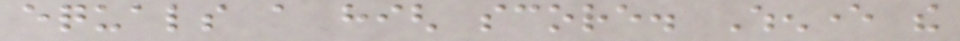equals a high score. Whenever the
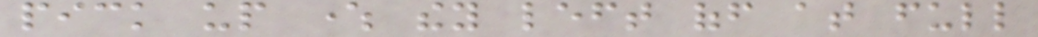pick up where they left off at full
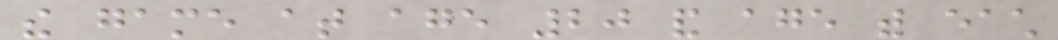the game at age 20 and age with each
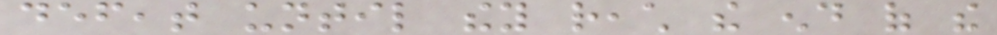defeat until they reach the end of the
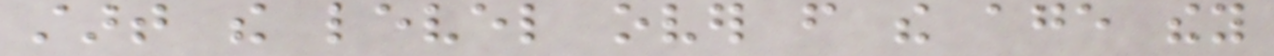start the level over from the age they
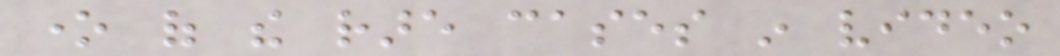one of the rare cases in video
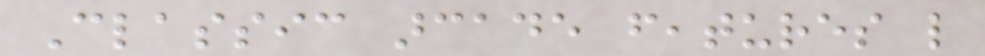Classic arcade features like
